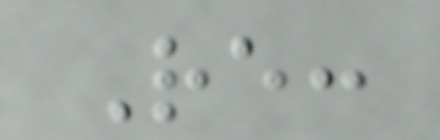Re:
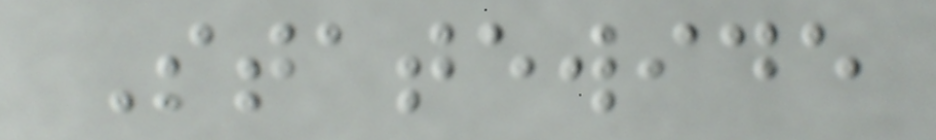Statewide
